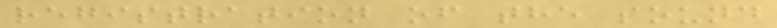registration of the sound
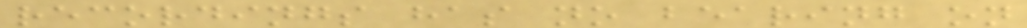recordings has no bearing on
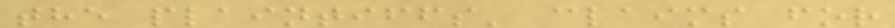the plaintiffs' claims for
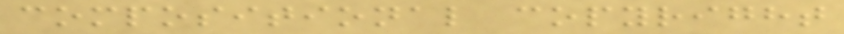compositional copyright
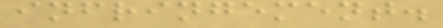infringement.
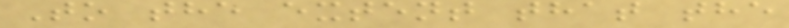To the extent that the
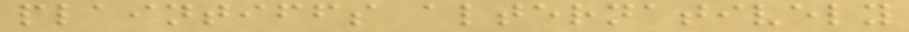plaintiffs alternatively
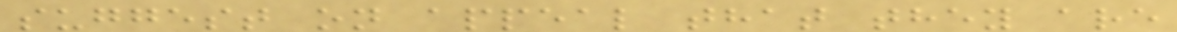suggest on appeal that they are
